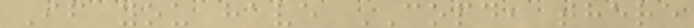If you have COPD, there
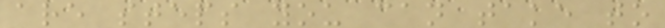are steps you can take to
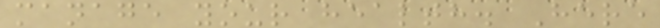manage your health. Here
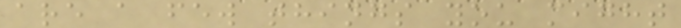are a few things you might
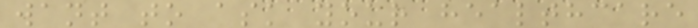want to ask your healthcare
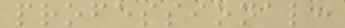professional:
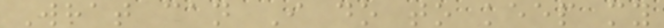What can I do to keep my
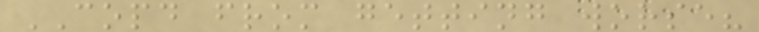COPD from getting worse?
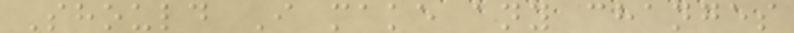Should I make any changes
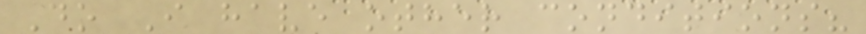Do I have other conditions?
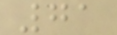71
